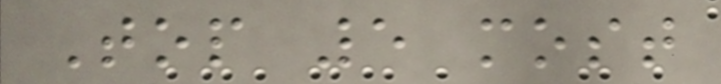Top 5 most
